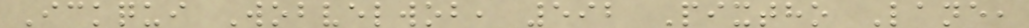Ickqui Wobvelwob, 592 Pixtho Lane,
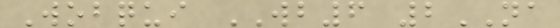Wobqui WB6 2NA
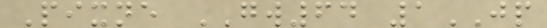Pixne GW64 1JP
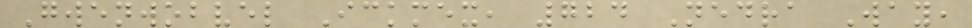Gwenwobvel Ickmex, 724 Nedra Way,
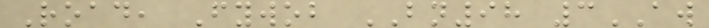Road, Fywob BN98 3AW
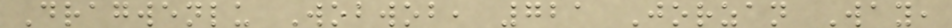Dragwenlu Wobwob, 721 Jorzan Way,
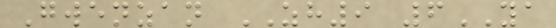Gwenzan ZH9 6YA
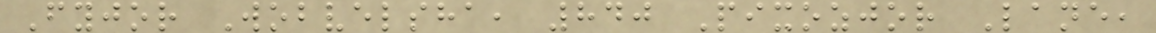Fyjor Wobvelsha, 840 Pixozjor Lane,
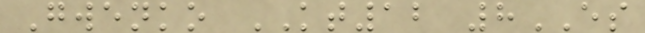Gwenko KT12 8ES
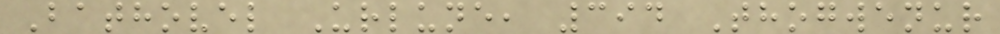Bathovel Urlune, 394 Thogwenur
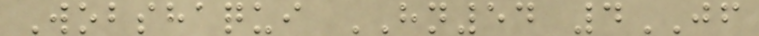Wobshaqui HN54 4JF
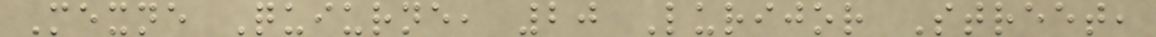Mexne Quiurne, 20 Lurijor Street,
